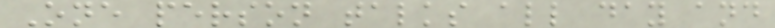One person talks all day and
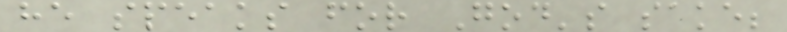he speaks for God's sake;
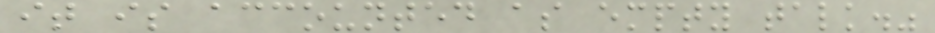it is accounted as empty talk."
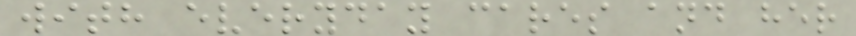with everyday cares and her
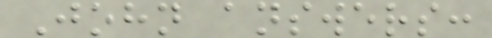John answers:
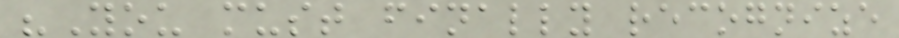"You must finally recognize
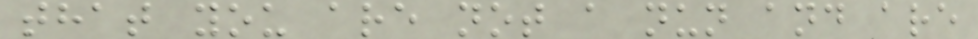that you are not a nun and are
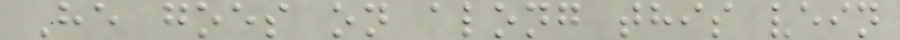He goes on along this vein
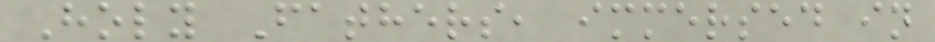Holy Fathers, immersed in
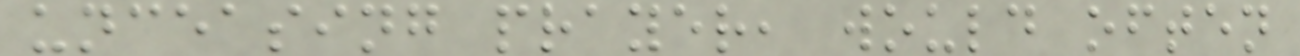unceasing prayer, would often
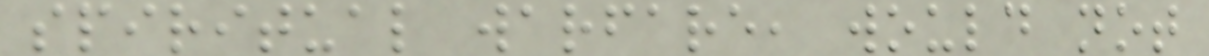spiritual warfare, would not
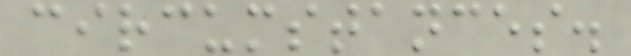circumstances.
